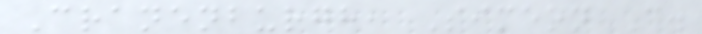Cranenburgh, Simeon C.
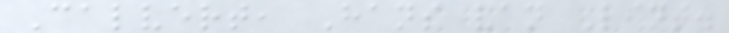Calvert, Hans van Lint.
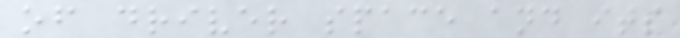of driver space and its
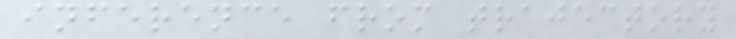inference from trajectory
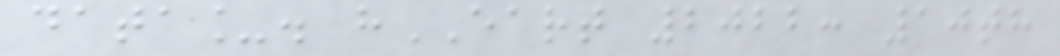data_. hEART 2022: 10th
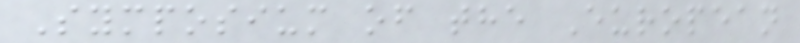Symposium of the European
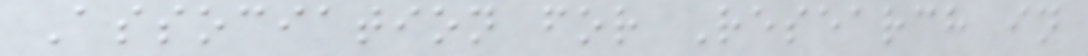Association for Research in
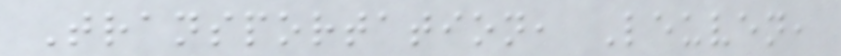Transportation, Leuven,
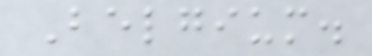Belgium.
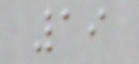19
